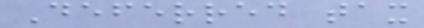Deferred tax
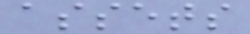assets
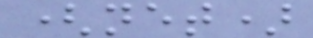(net)
